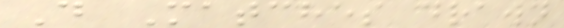D Matches drawn
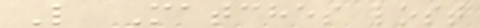L Matches lost
